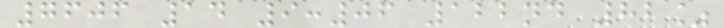7606 14 9:06 122nd 82%
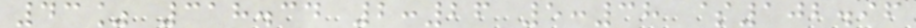43% 318.34 2:26 5:38 $102.96
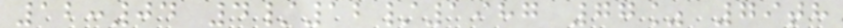12:04 4/12/1987 77% 79th
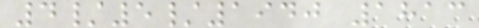4/5/1940 1813
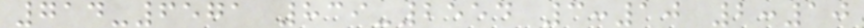714-6571 839-2554 3:10 2:10
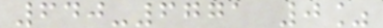640-6771 0%
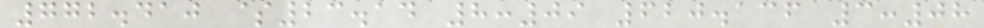772.410 $23.14 8:09 620.136 3:08
